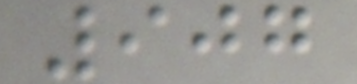907
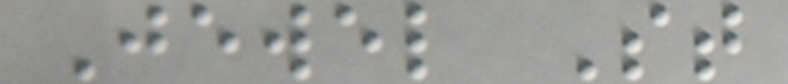Jewel St
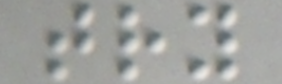try
